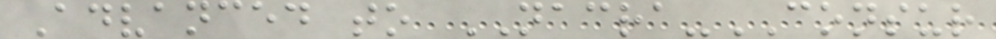Advanced to NACRA-CONSUR
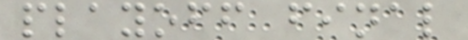playoff final
